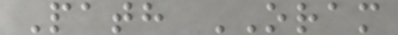Path ORAM
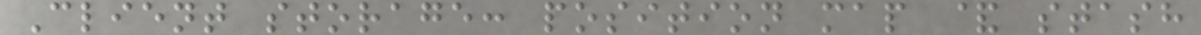Client storage: position map & stash
